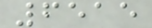6515
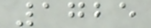1725
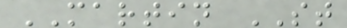MARTIN ST
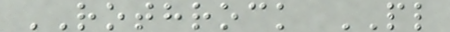ROTHROCK PL
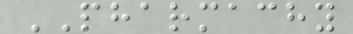PHARMACHY
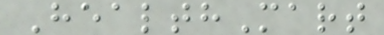HealthMart
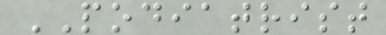PODIATRIST
